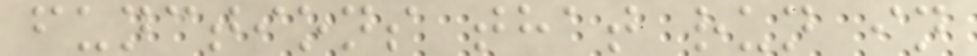functions that run in
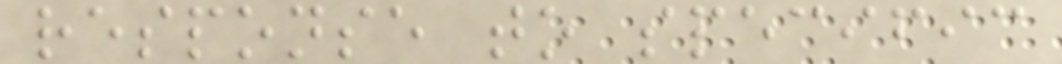response to specific
